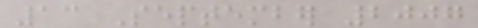13 September 2007
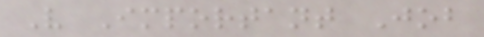Very Important Job
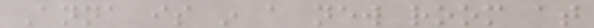Anna is in a new room at
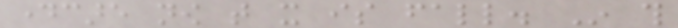daycare now that it is fall. In this
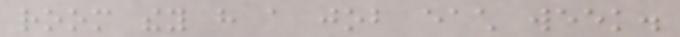room they have a job each week.
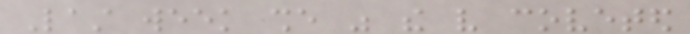Last week she was the very coveted
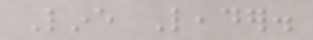Line Leader.
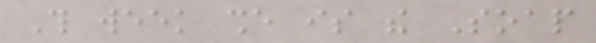This week she is the Soap
